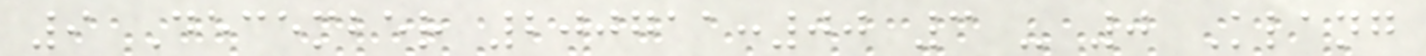9 December 200711:00 3 - 0 Klang
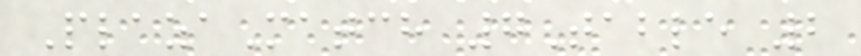PlazaMatch 7Table 2
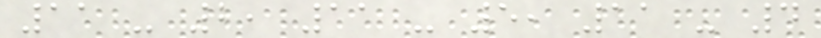11 - 2, 11 - 5, 11 - 4
